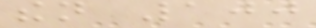then 100
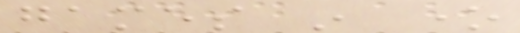games in one
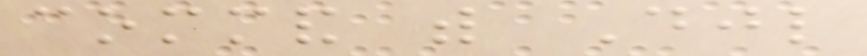command with Djl
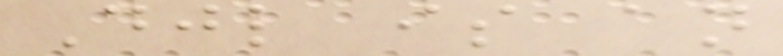Djl is an
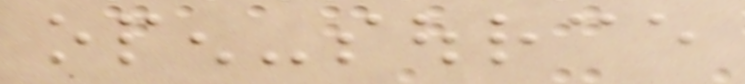open-source
